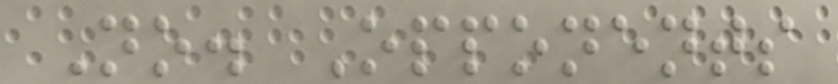No. Opponents
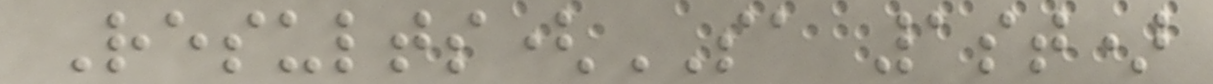Results(SA 1st)
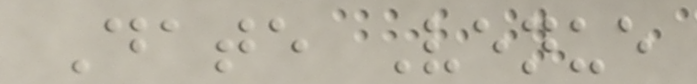Date Venue
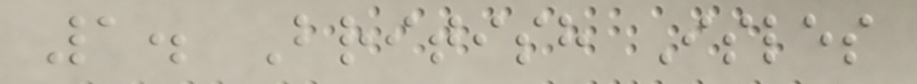1. British Isles
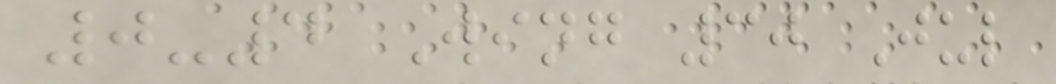0-4 Wing 30 Jul
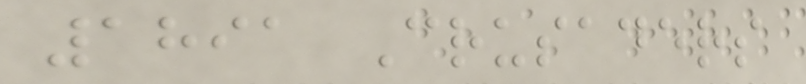1891 Crusaders
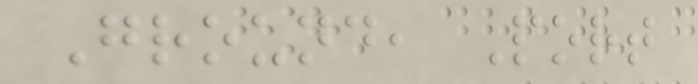Ground, Port
